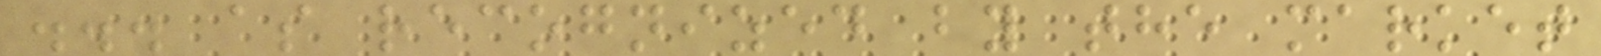... as recognized by the market
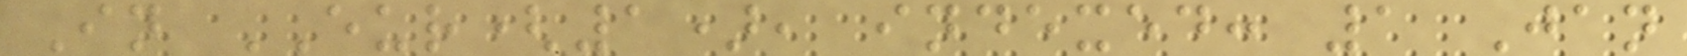In EUR(1), indexed: 1 Jan
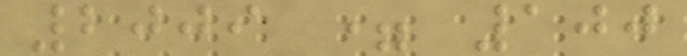2009 = 100
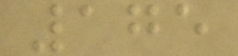175
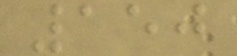150
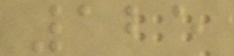125
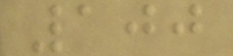100
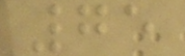75
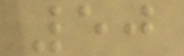50
